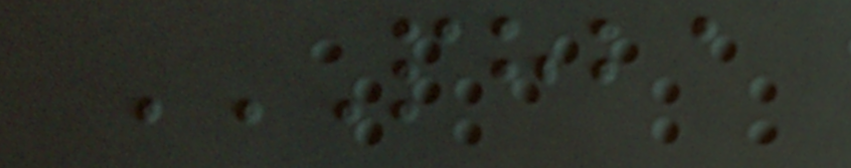PHBA
